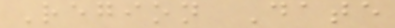Region Date
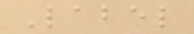Label
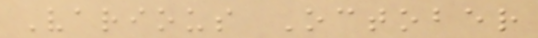Various October
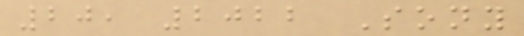20, 2022 Sony
